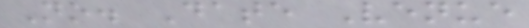No. Date Venue
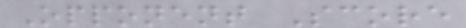Opponent Score
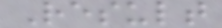Result
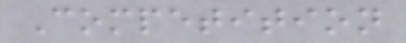Competition
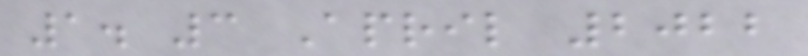1. 3 April 2022
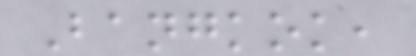Bangkok,
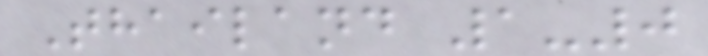Thailand 1-0
